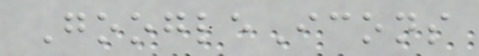GoogleIcons
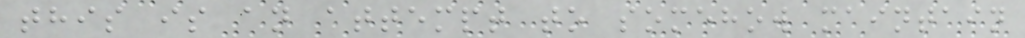this is an attempt to somehow maintain
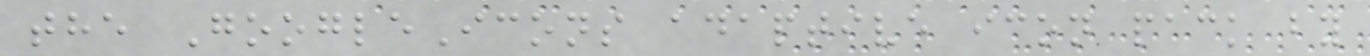the GoogleIcons adaptive icon pack by
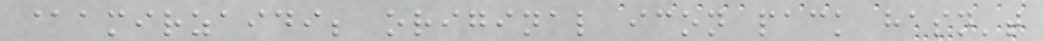@amirzaidi; original icon pack hasn't
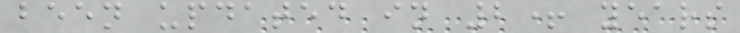been updated in 2+ years
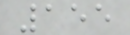155
